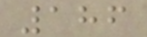186
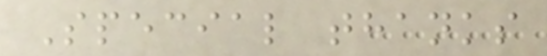Special thanks
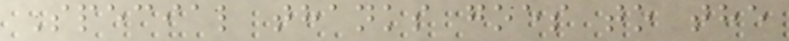Special thanks goes to the
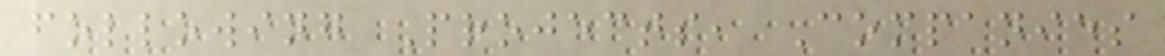following Projects, Companies
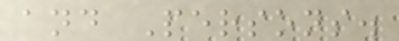and Persons.
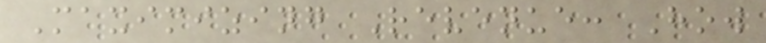Maximizing Revenue: How
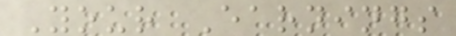Your Earnings
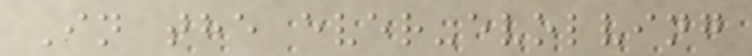In the ever-evolving
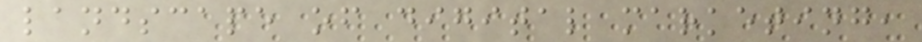landscape of digital marketing,
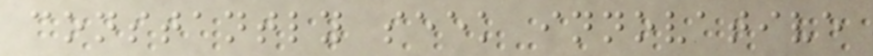constantly seek innovative
